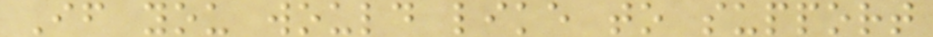If you would like to support
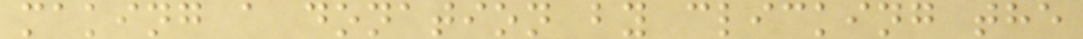making a donation by clicking the
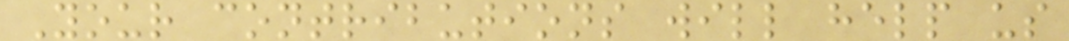Your contributions will help us
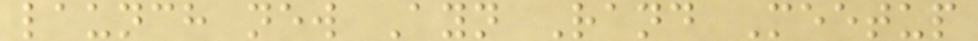launch new Ayn Rand Meetup
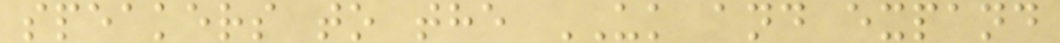speakers to the UK and expand
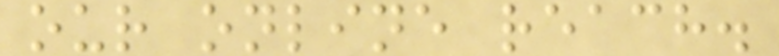our online reach.
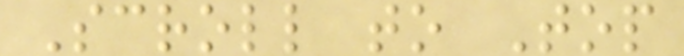Scroll to Top
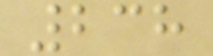238
